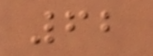62
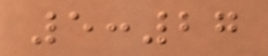5:27
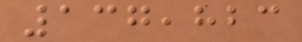137,823
